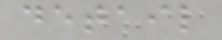detail
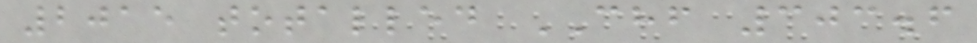2015 totalled CHF 303.6
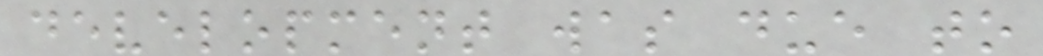development was due to
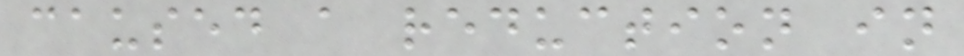caused a reduction in
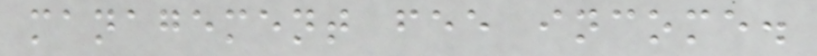management fee income.
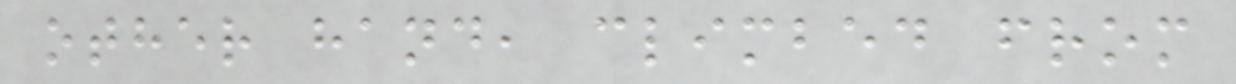other hand, climbed from
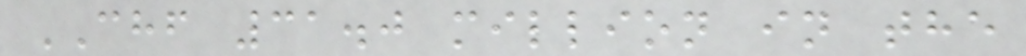CHF 31.0 million in the
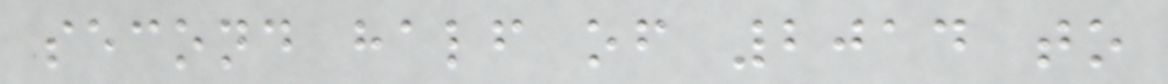second half of 2014 to
